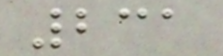231
